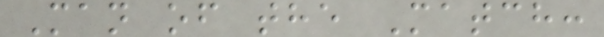Man of the Match:
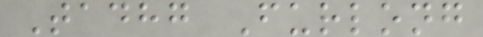Tadhg Furlong
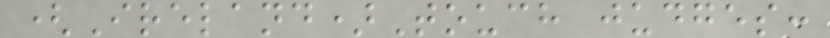(Ireland)Touch judges:
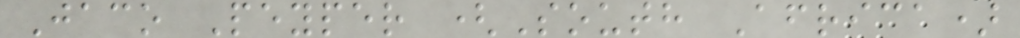Jaco Peyper (South Africa)
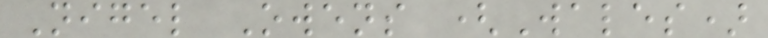Nigel Owens (Wales)
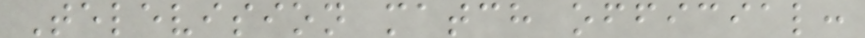Television match official:
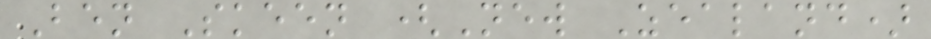Ben Skeen (New Zealand)
